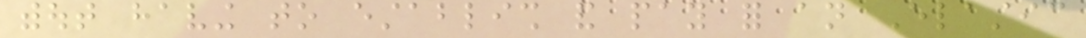without having to establish and pay for an Elastic
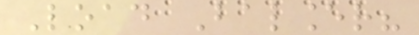Load Balancer?
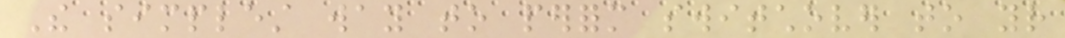The simplest way to perform switchover to your
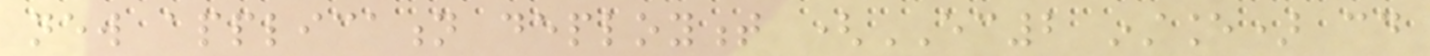new application deployment (EC2 instance) could
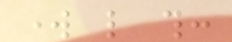work like this:
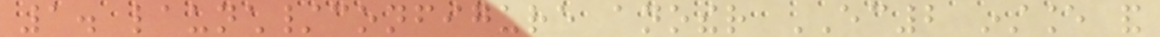1. launch/configure another EC2 instance and
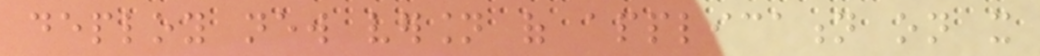deploy new version of application on it
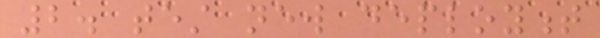2. test new deployment
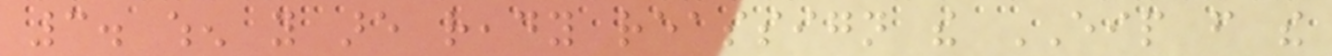3. when you are ready reassign the EIP from the
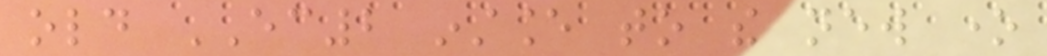old EC2 instance to the new one
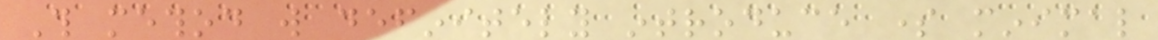This method will definitely introduce some minimal
